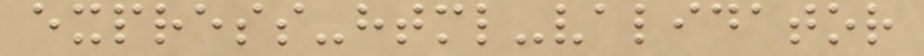express-html-validator
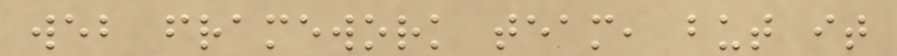web framework team, but it
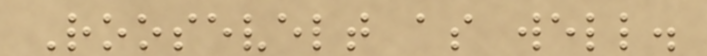Roosevelt as well.
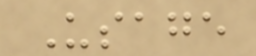Usage
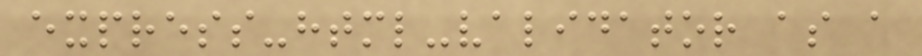express-html-validator as a
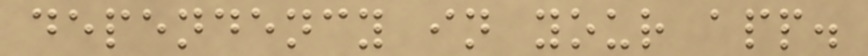dependency in your app.
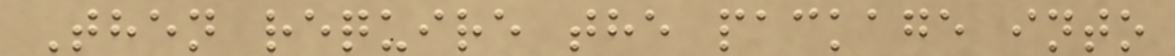Then require the package into
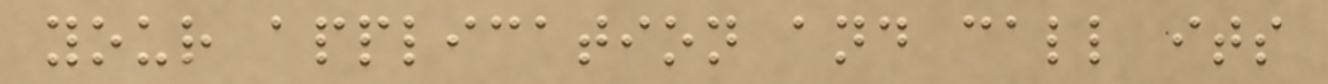your application and call its
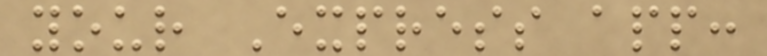your Express app:
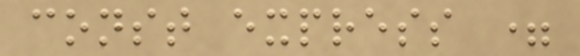const express =
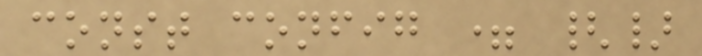const config = {}
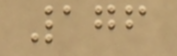176
